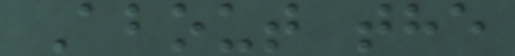About the
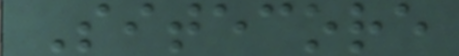Sitecore
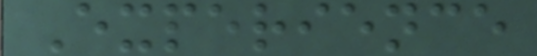Experience
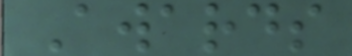Awards
